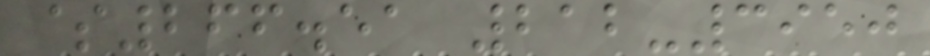$266.51 212-3950
